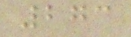273
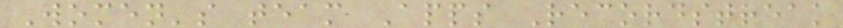Women's team Apps Recordstreak
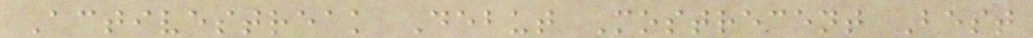Activestreak Debut Mostrecent Best
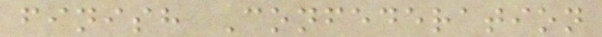finish Confederation
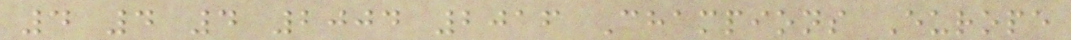4 4 4 2004 2016 Champions Europe
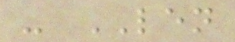- LEN
